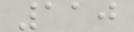110
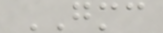GMC
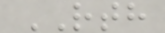RTH
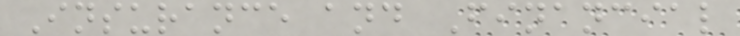Insurance and Financial
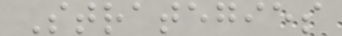Strategies
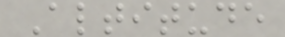Altitude
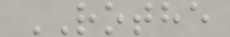ROTHE
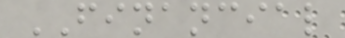FINANCIAL
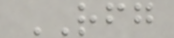RFG
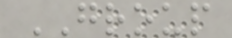GROUP
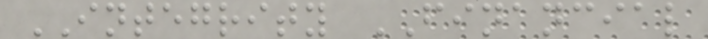INTEGRITY FINANCIAL
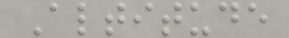Altitude
